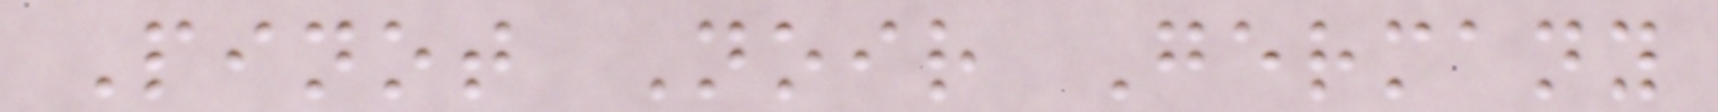Pinot Noir Germany
